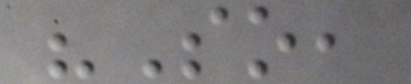"So,
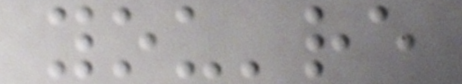you're
